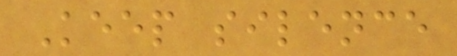Keep silence
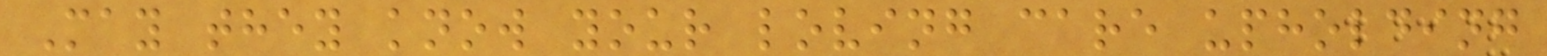May they know your loving care upholding
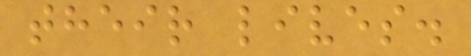their lives.
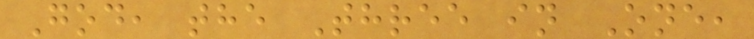God, the Three in One,
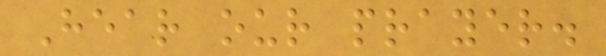Hear our prayer.
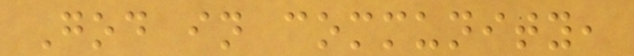God in community,
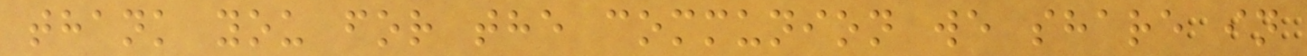thank you for the communion we share in
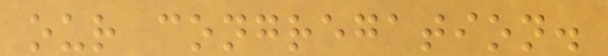our congregation.
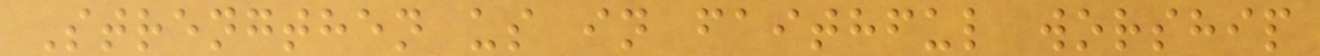Strengthen us in faithful worship
